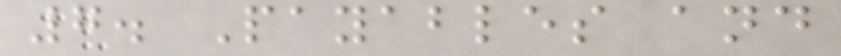7. Payables and
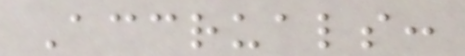Accruals:
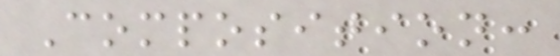Composition:
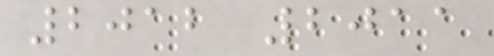2012 2011
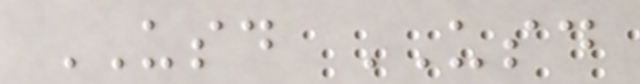USD USD
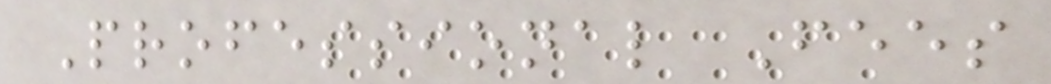Professional Fees
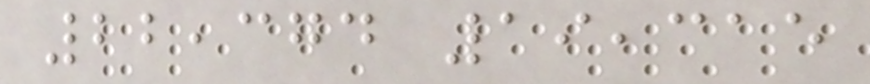22,374 19,315
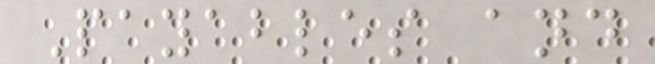Payables and
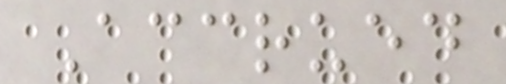Accrued
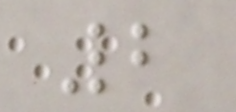2
